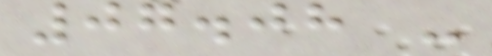07.08 -
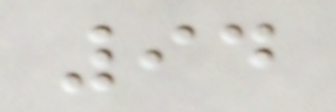94
